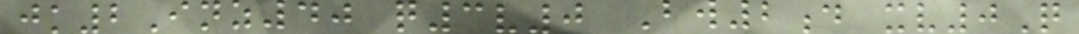jk2Inz40 q3v0 Bw2d xv0Q
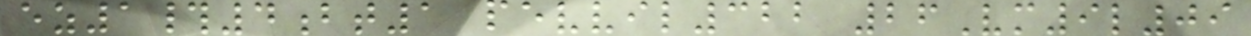ez1#4bt1 pevvil322 26Vm9l09
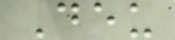Deu
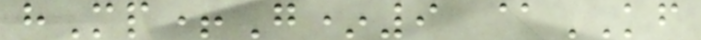hMp+G*9 @KF
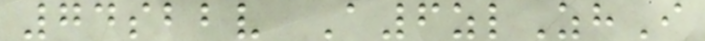74sbbv A6zlZhI
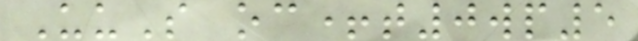UuS oc+t0wp5
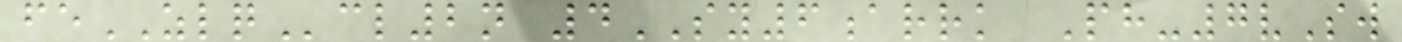feZLQcl2n 4SY6arrk Ph-7vSw
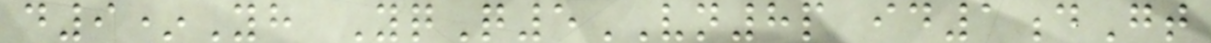d9*Yh YqQ5VN8p id1dGt
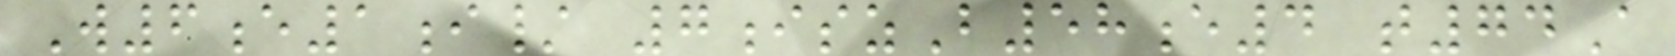W6e1i/ 7iszB58e4 t74A
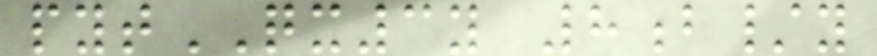pytQX3y 8b/y
